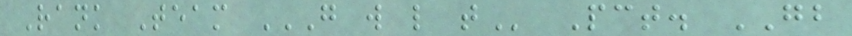Rank Team G W L T Pct. GB
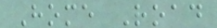Home Road
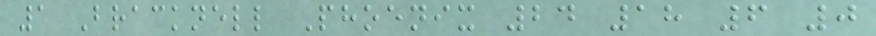1 Bracknell Phoenix 24 18 6 0
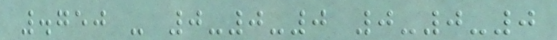.750 - 0-0-0 0-0-0
